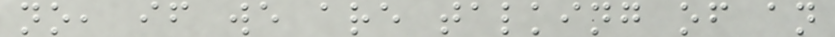no, if we are talking of an
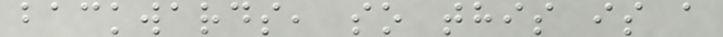backwards, so this is a
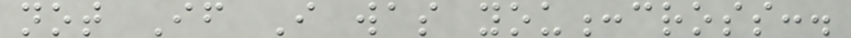not If I was you:cross:.
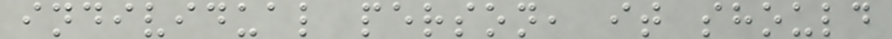individual person, it should
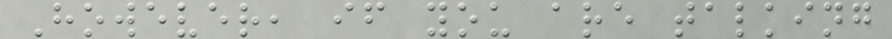However, if you are talking
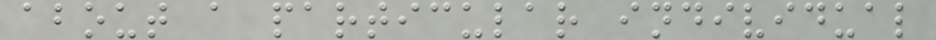about a particular individual
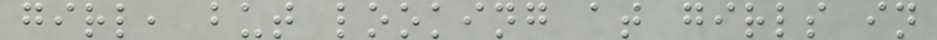girl, but looking at girls in
